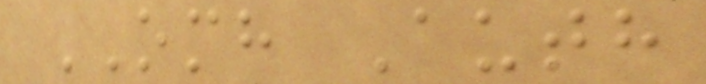OMH Auth
